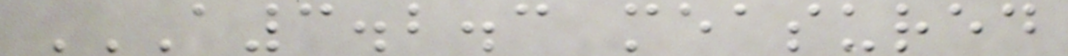A3.2.3 MEASURED
